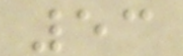53
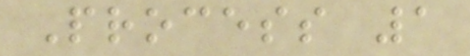Process 1
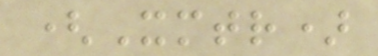(Xmtr)
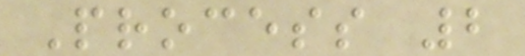Process 2
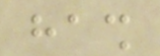hash
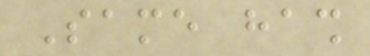Same hash
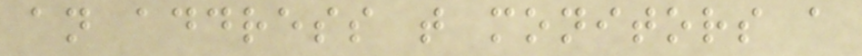an address that monitors a
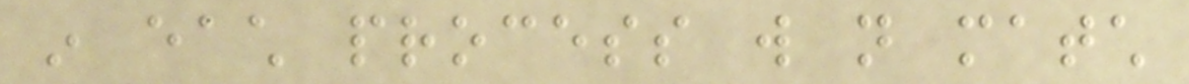in each process will not match
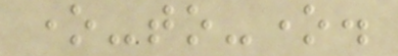one-to-one.
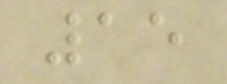15
